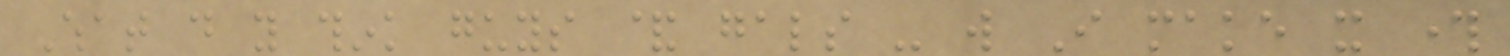What do you think guys & gals - will I make it through
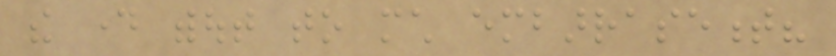the day without to much embarrasement?
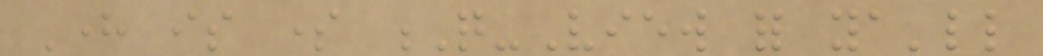Here is some Q-View for ya'll
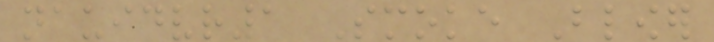nauidvr1 Smoke Blower
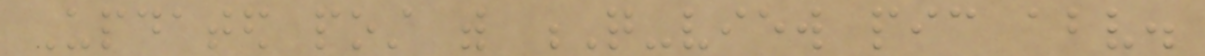Updated post with Q-view pic above.
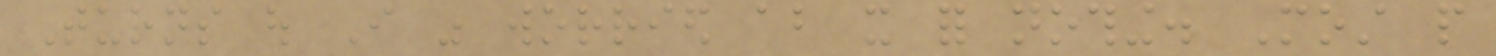Turns out I was worried about it for nothing. Most people
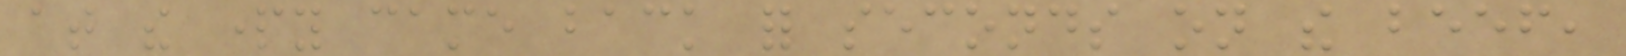at the party came back for seconds on the beef,
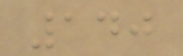140
